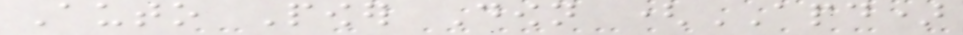Auto Power Down (APD)
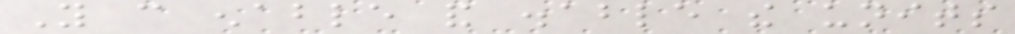You can enable and disable the units
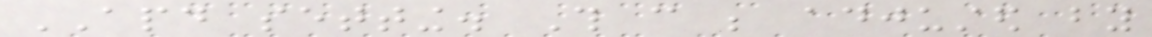APD setting. This can be adjusted by
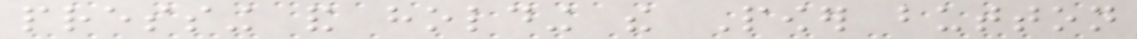pressing and holding the Power button
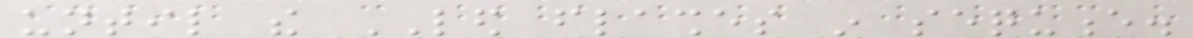until the LED flashes in sequence.
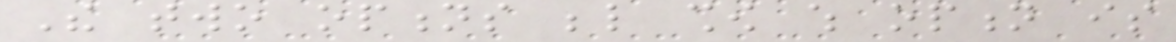The two options below show which option is
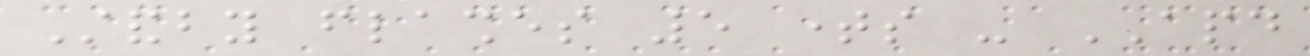Standby flashes 5 times - APD
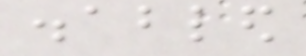disabled
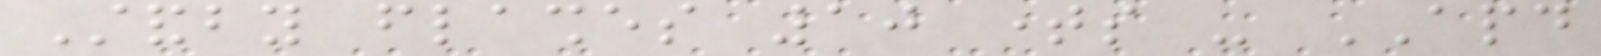Standby flashes 10 times - APD
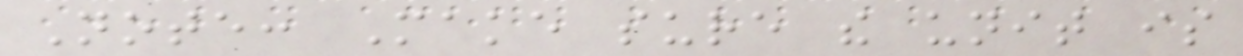Note: Make sure the unit is
